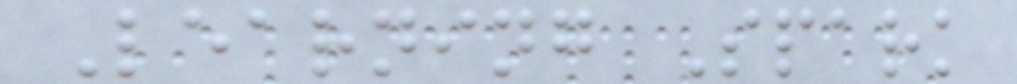Learning Spark
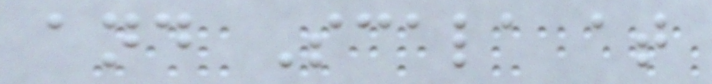and Scala at
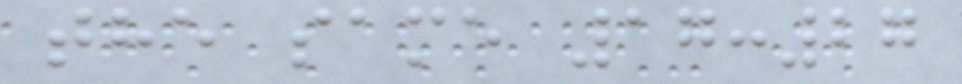the same 17:27
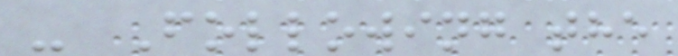- Following the
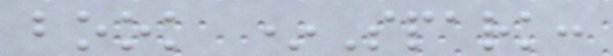book *Spark:
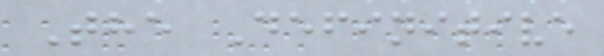The Definitive
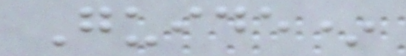Guide*
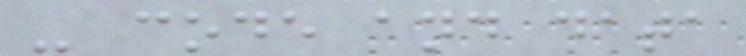- code and data
